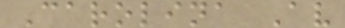Carolina Av
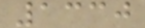1330
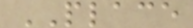PLACE
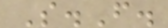S.F.
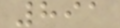891
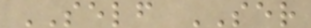SELF SER
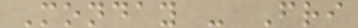Monday - Fri
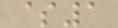$1
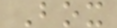Box
